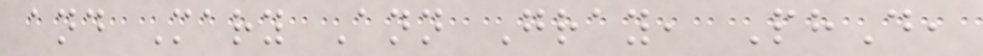and Mary Ann Gray, PhD,
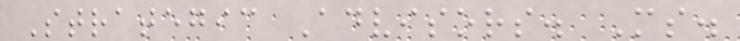Strategic Advisors. Ms.
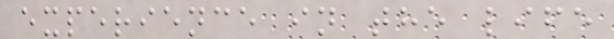experience in the life
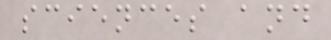sciences and
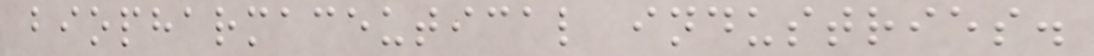biopharmaceutical industries.
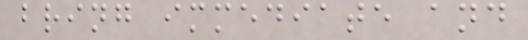bring immediate and
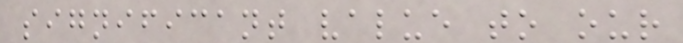significant value to our
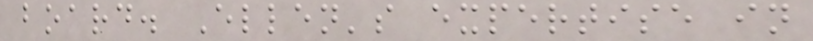board. Ellen's expertise in
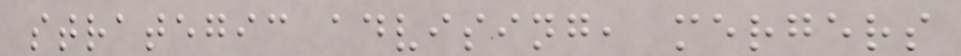strategic advising, mergers
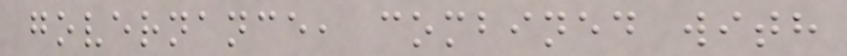governance, combined with
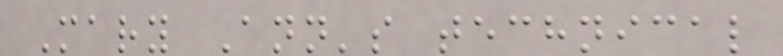Mary Ann's technical
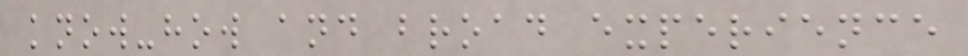know-how and broad experience
